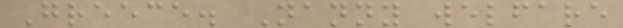Greece. Nanny welfare
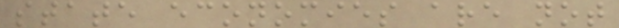state economies are not
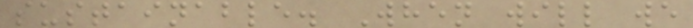sustainable. When will we
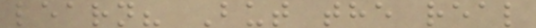learn? But the real
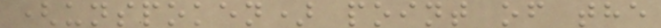(unspoken) point of the
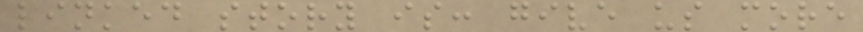linked story is: give us more
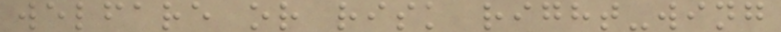welfare or risk right-wing
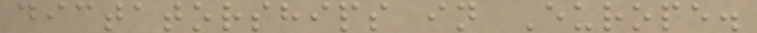dictatorships in Europe.
